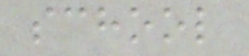school
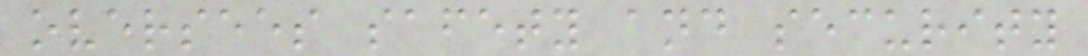oversees safety and security
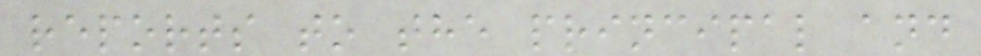reports to the principal and
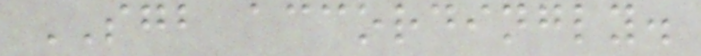SGB accordingly.
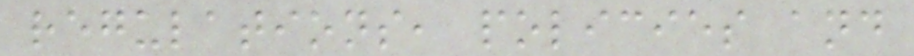regulations, policies and
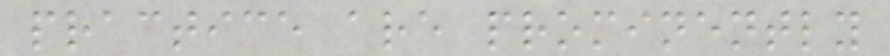practice are prominently
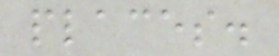places.
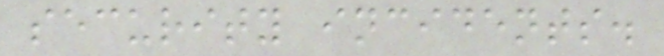security incidents.
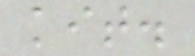kit.
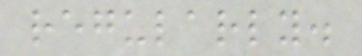regularly.
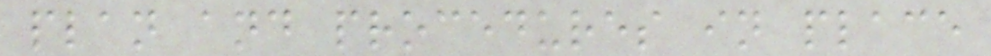plan and procedures in place
